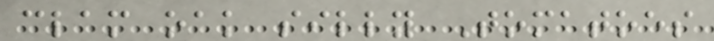clam oak silly Tomatoes
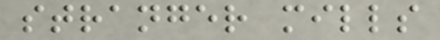stranger mills
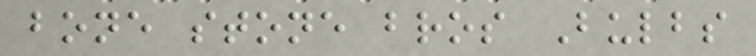bone stone bros Bulbs
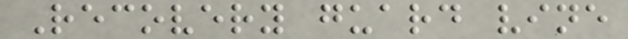Recovery guard vine
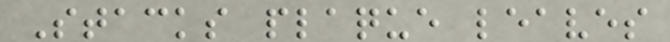Stacks plaque leaves
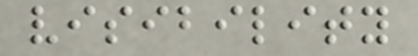visibility
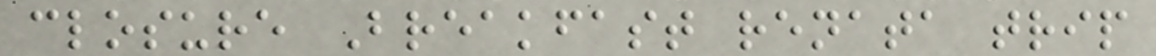closure Breakfast renata trip
